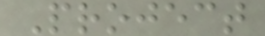Project
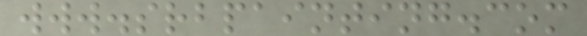www.srbpainting.com
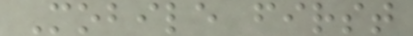Mobile first
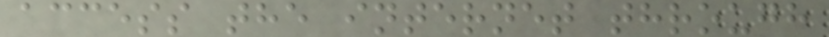access the internet through
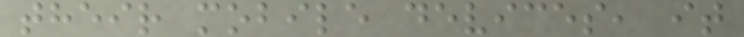their mobile devices, it
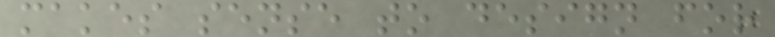makes sense to design for
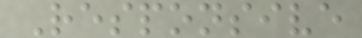Responsive
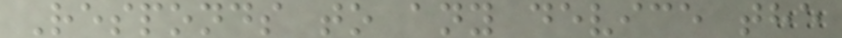Responds to any device the
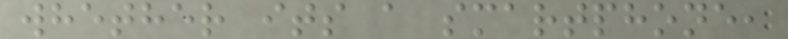whether its a smartphone,
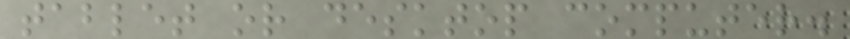tablet or desktop computer.
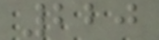220
